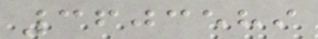3603589
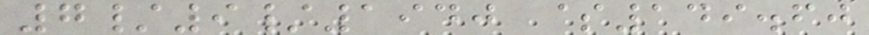7/9/1940 $149.60
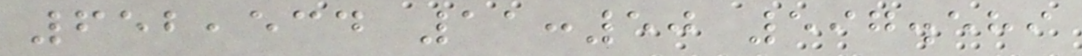652,534 11:50 597.589
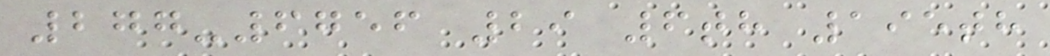277-6756 29 6th 195th
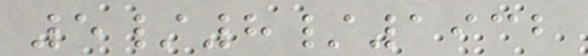5/8/1932
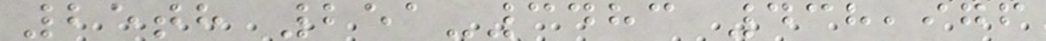25th 251-3483 438,976
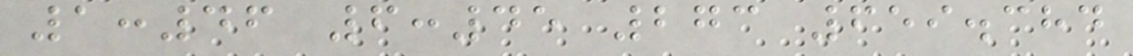1:46 6:45 273 659.384
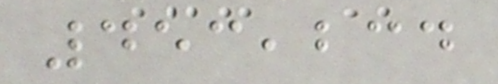453,234
